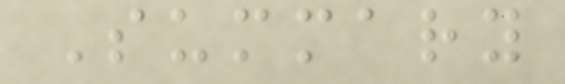Summary
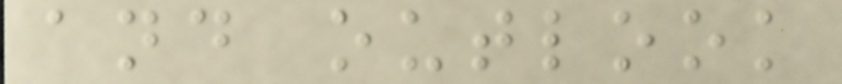and outlook
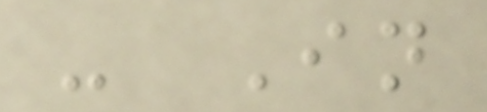- In
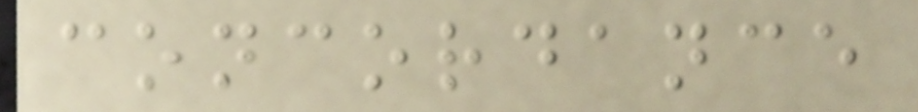concordance
